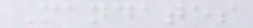Mandates
